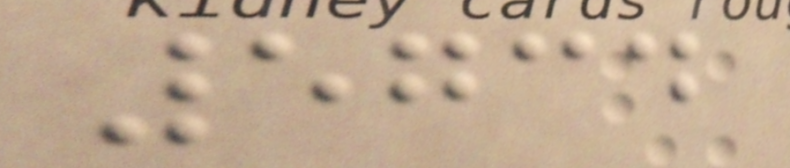5734
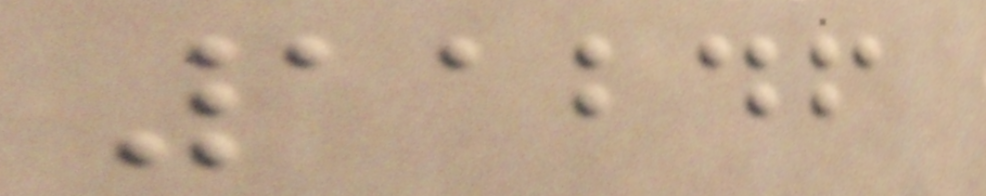11246
